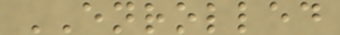ENROLLED
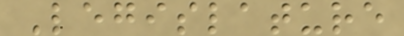Legislature
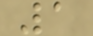1
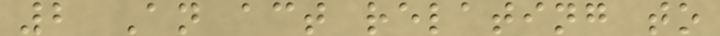2 An act relating to
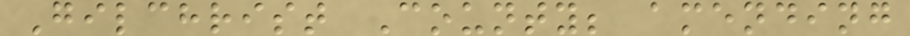Gilchrist County; amending
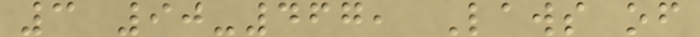3 90-467, Laws of
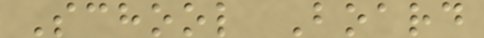School Board
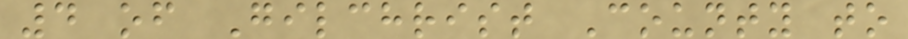4 of Gilchrist County to
